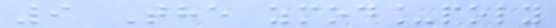9 The zmod_poly
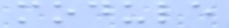module
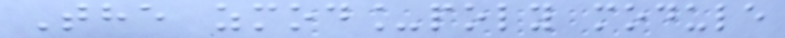The zmod_poly module
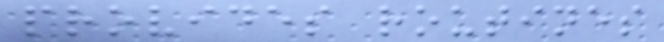provides routines
